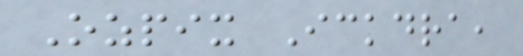Ozpix Ickdra,
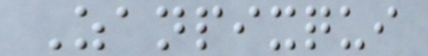Zanpixqui
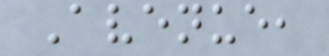Avenue,
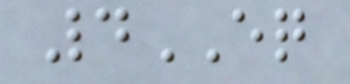4EQ
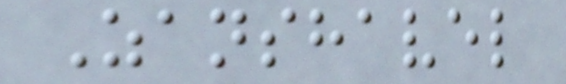Zanshavel
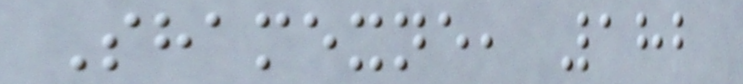Shamexne, 182
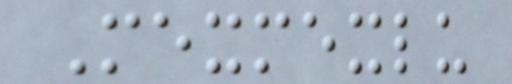Mexmexlu
